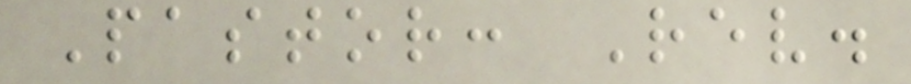Pastor: Rev.
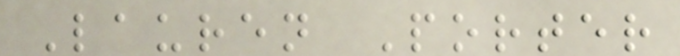Lauren Porter
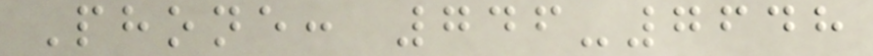Phone: 746-7648
